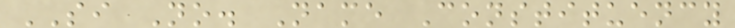SI No. Name Constituency
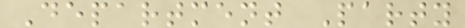Department Party
